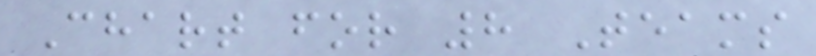Chart for 8 Teams
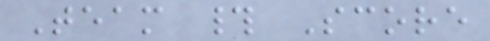Team # Score
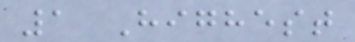1 Highest
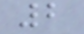2
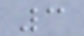3
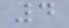4
